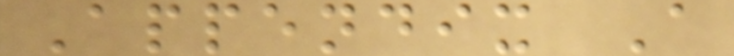Appendix A
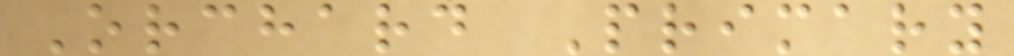Orchard Primary
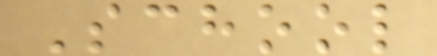School
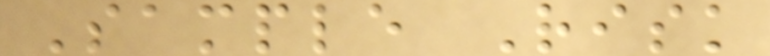Sample Risk
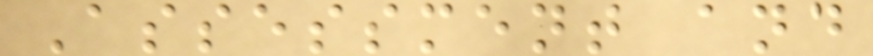Assessment and
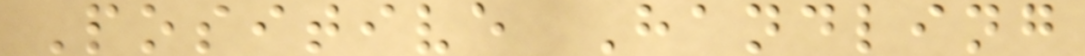Positive Handling
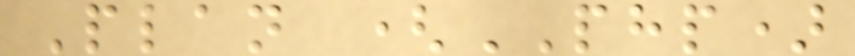Plan (PHP)
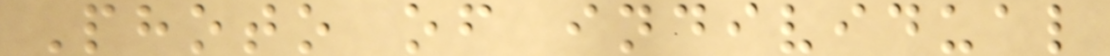Photo of individual
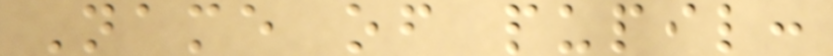Name of pupil:
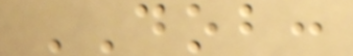DOB:
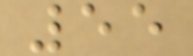55
